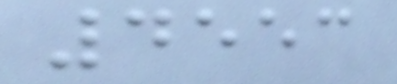4553
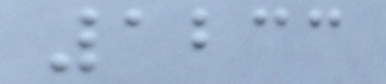1233
